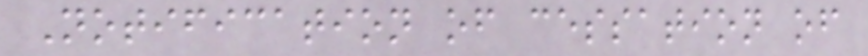Notification of cessation of
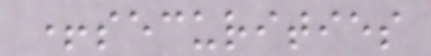+securities
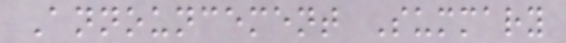Announcement Summary
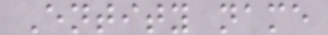Entity name
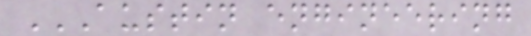AUSTIN ENGINEERING
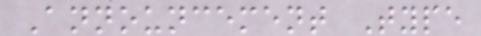Announcement Type
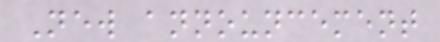New announcement
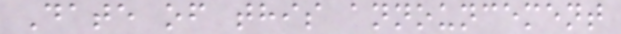Date of this announcement
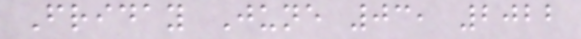Friday June 03, 2022
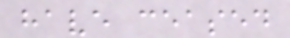have ceased
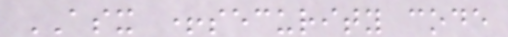ASX +security code
